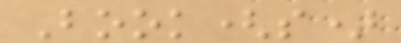Book(s)
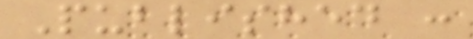Published :
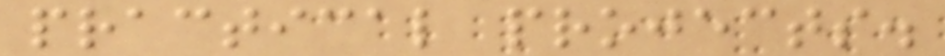practical projects.
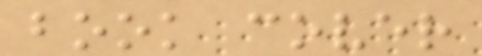book cover
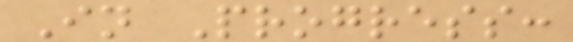In Progress:
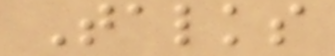Talks
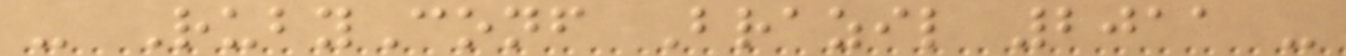- RubyConf Brazil 2011 -
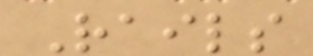Rails
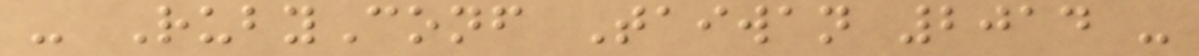- RubyConf Taiwan 2014 -
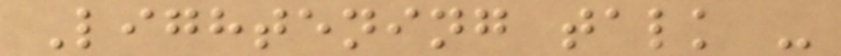Lightening talk -
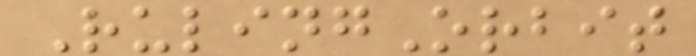RulingOrbit
